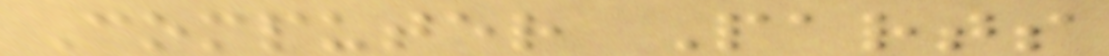Computer Parts
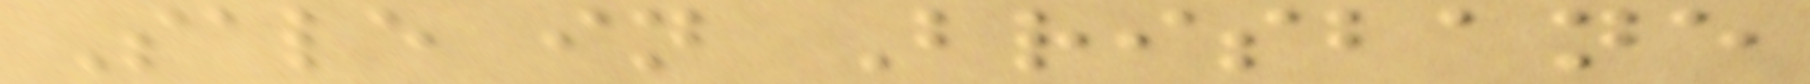Sale in Brisbane
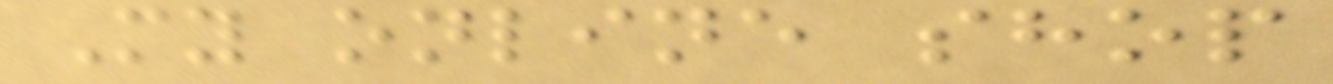My online shop
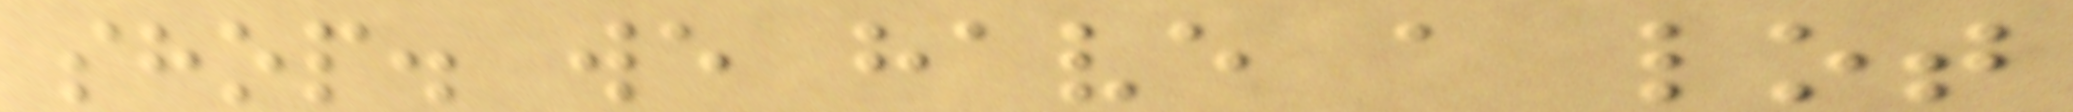shop. we have a lot
